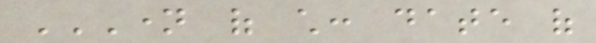NAME OF CHILD: DATE OF
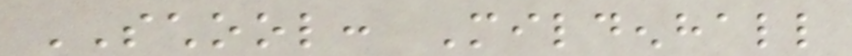SCHOOL: Mildenhall
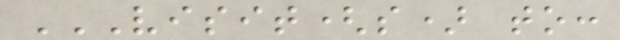VISIT(S) TO:
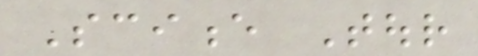Science Tour
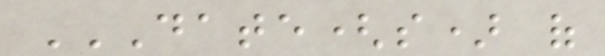DATE(S) OF
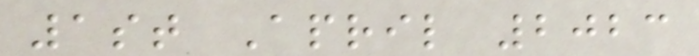1st April 2023
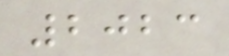2023
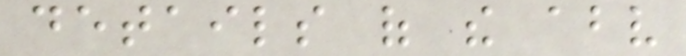details of the above
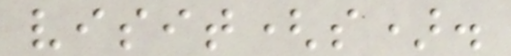visit(s).
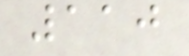110
